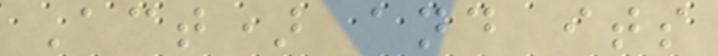Act) and its
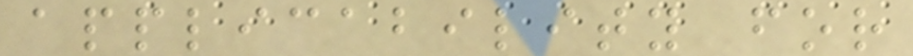applicability for
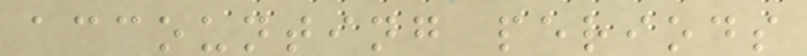accounting periods
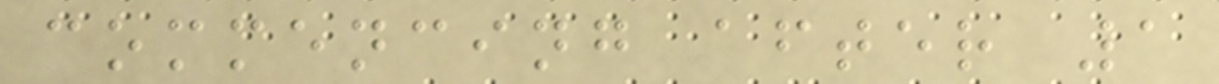commencing after 1
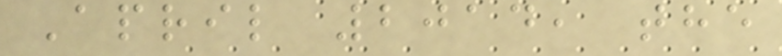April 2014, the
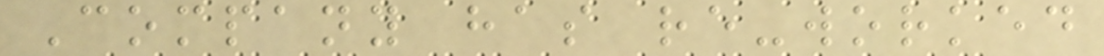Company has re-worked
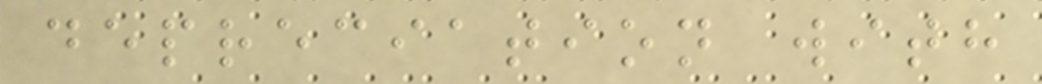depreciation with
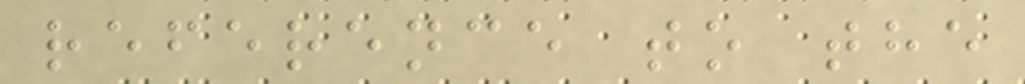reference to the
